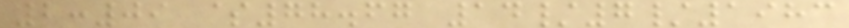2:09 $78.67 14/7/1983
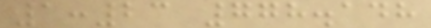1:23 778.148
